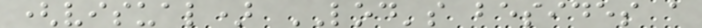(visual) LOD's besides a
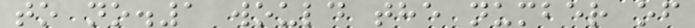to no.1 would the number of
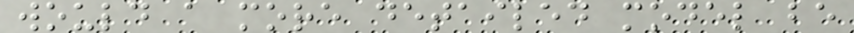would a more detailed model be
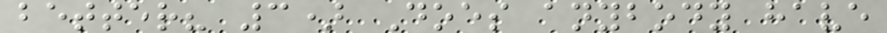better? 3) Does anybody have
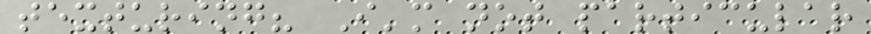texturing? I'm not particular
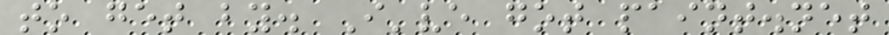to get by. I've got paint.net
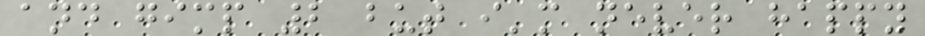and gimp 2 but i'm never happy
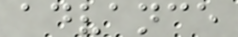advance
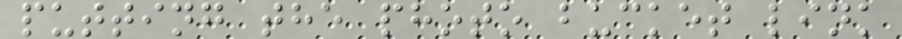putting the photo bucket link
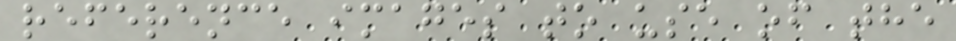reference images to use of the
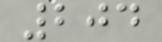204
